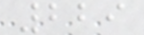229
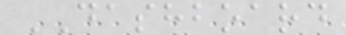DASHBOARD
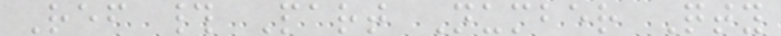Ref # Part Number Qty
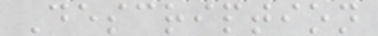Description
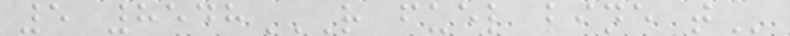5 8548R FUEL LINE T
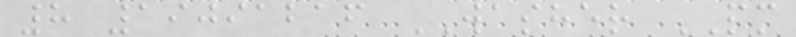8 19091216 WASHER PM
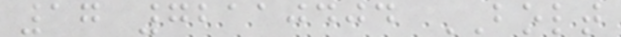17 72110404 BOLT
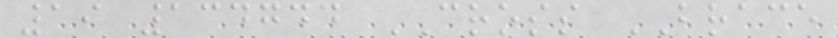19 134744 CROSS BRACE
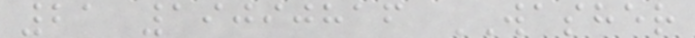21 19090816 WASHER
